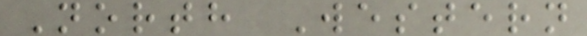North Western
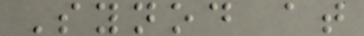Synod at
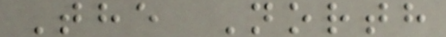The North
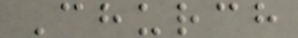Church
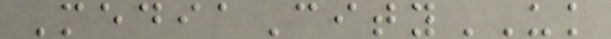MediaCityUK
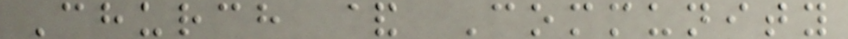Church & Community
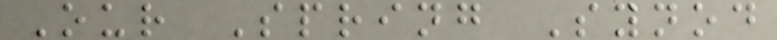Our Spring Synod
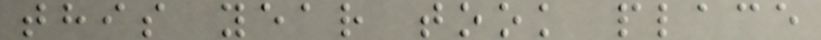this year took place
